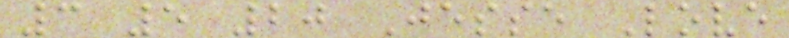3 5 20 Jesse Love
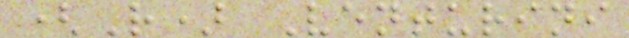(R) Venturini
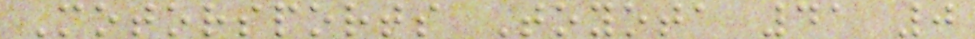Motorsports Toyota 41 0
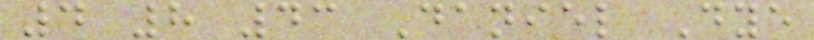4 8 43 Daniel Dye
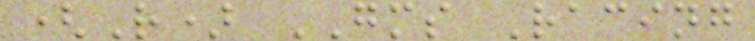(R) GMS Racing
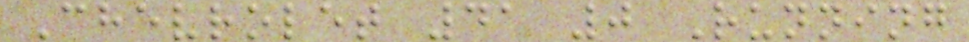Chevrolet 41 0 Running
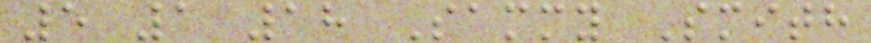5 1 18 Sammy Smith
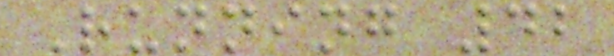Running 42
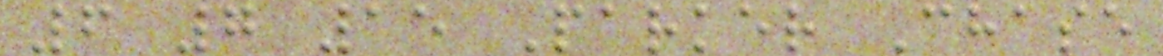6 7 15 Parker Chase
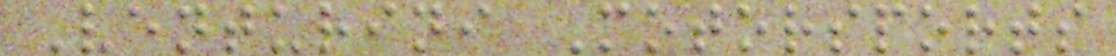Venturini Motorsports
